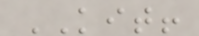KIT!
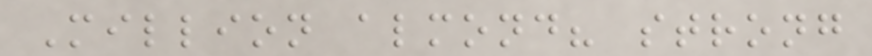Million almond? strong
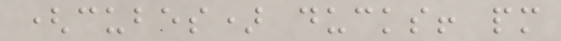(cubes) ducks! pm
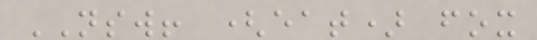NSW! (eat) fox
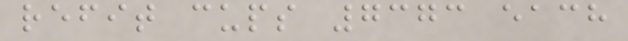refit cups 7373 each
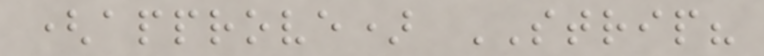(approve) STRIP?
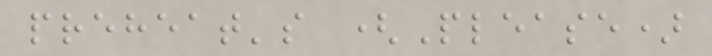preheat's (Please)
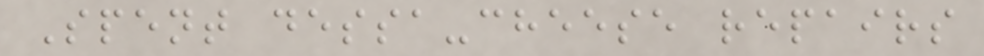Spent dessa-cheese repairs
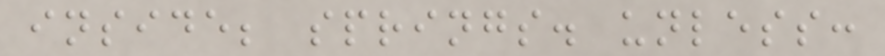inside; springs. unless:
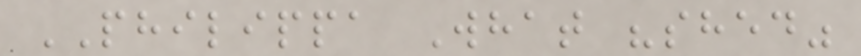PHILIPPA What "shed"
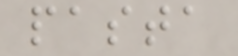pasta
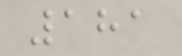181
